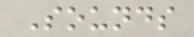Sounds
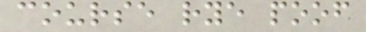course rye poof
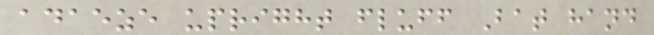adaeze upright fluff Bat hand
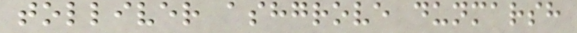tolliver ashgrove dunmarsh
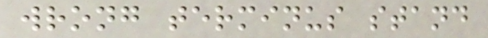wrong terminus stand
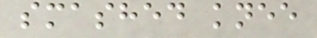smashed knee
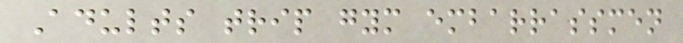Adults trip gym embarrassmen
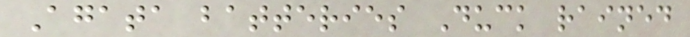Agata batteries Duck rained
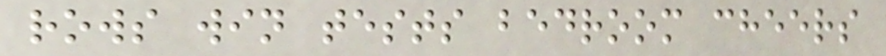rows win tests bedroom cheers
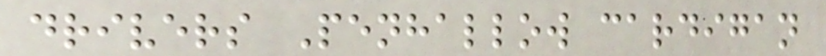drivers Penhallow cardigan
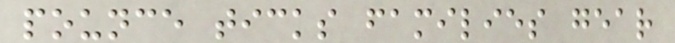pounce ticks families gear
